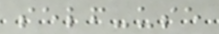self-use
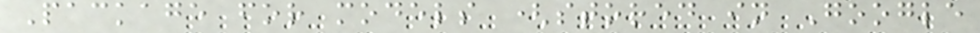Package for models (stored in Google
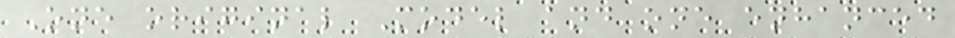One original Model and one enhanced
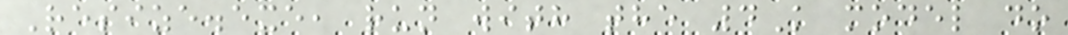Resize.exe, run with the 4K model do
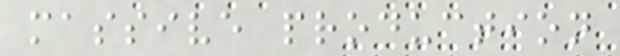massive production
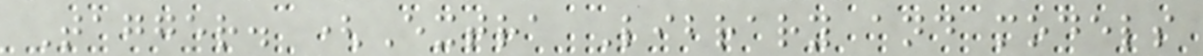Tagger. (Extra Library and models
